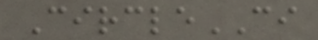CircleCI
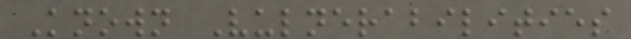Known Vulnerabilities
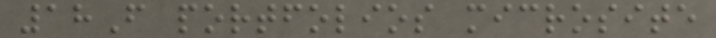18F portfolios microsite
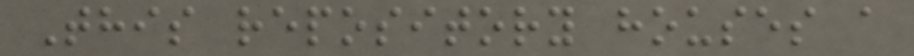This repository houses a
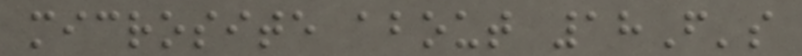microsite about 18F's
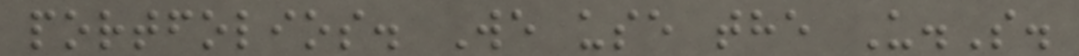portfolios. We use the U.S.
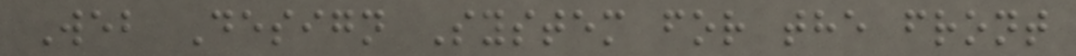Web Design System for the front
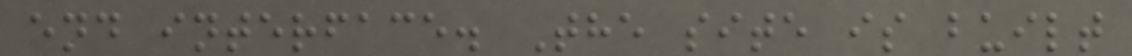end interface. The site is built
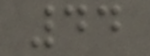44
